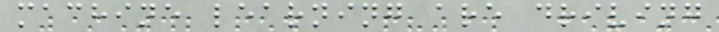machine learning are driving
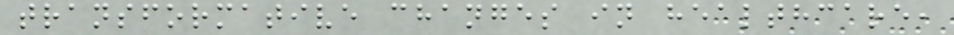transformative changes in healthcare,
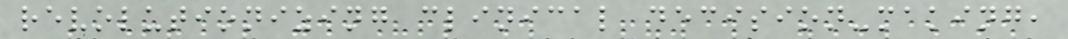revolutionizing clinical decision-making,
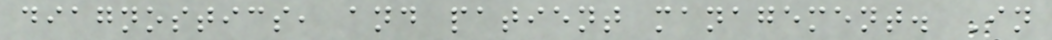diagnostics, and patient management. In
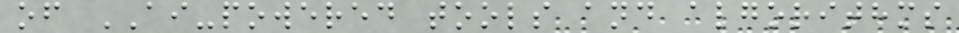of AI-powered tools and algorithms
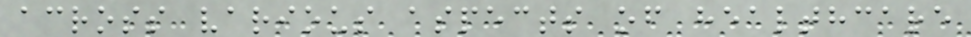across various aspects of healthcare
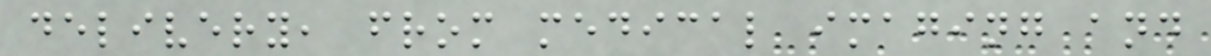delivery, from medical imaging and
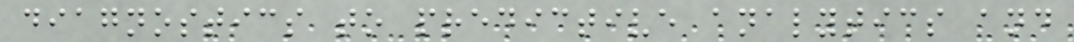diagnostics to predictive analytics and
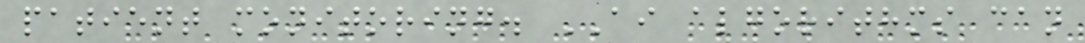patient monitoring. AI algorithms can
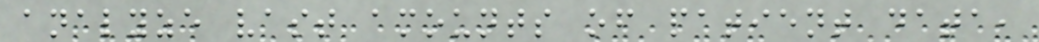analyze vast amounts of patient data,
